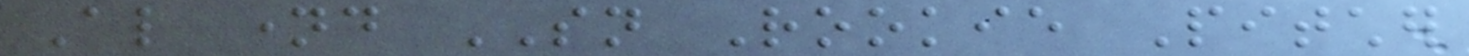Also named SN Rookie Pitcher
